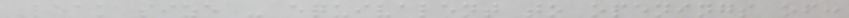Leak size - equivalent to openings of:
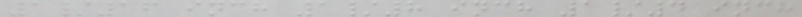1/16 inch 1/8 inch 1/4 inch
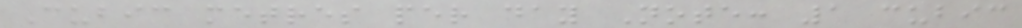Cubic metres per day Note: 1 cubic
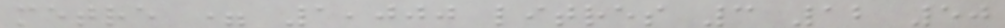metre = 1,000 litres 3 12 50
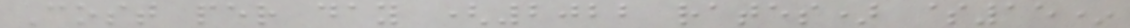Cost per day (2022 rates) $15*
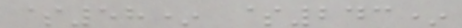$58* $243*
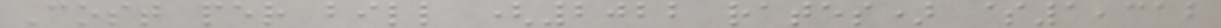Cost per bill (2022 rates) $1,312
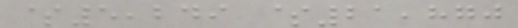$5,249 $21,870
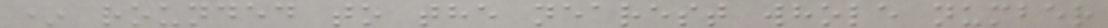* rounded to the nearest whole number
